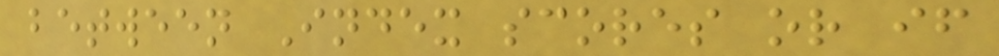between Index scores or if
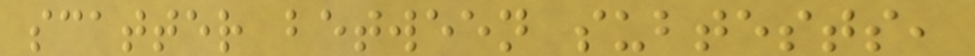scatter between subtests,
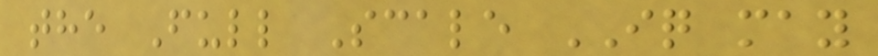the Full Scale IQ may
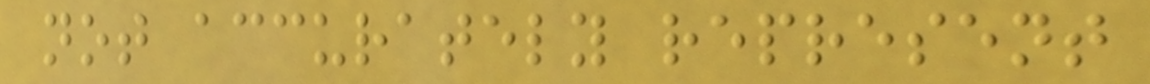not accurately represent
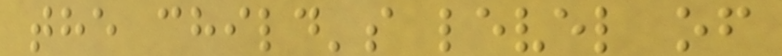the child's level of
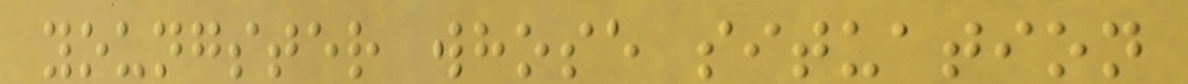youngster whose situation
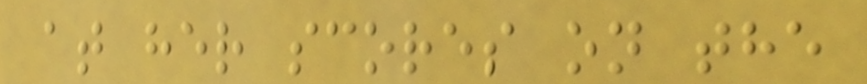at her scores on the
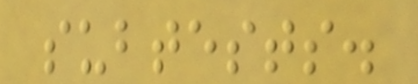subtests.
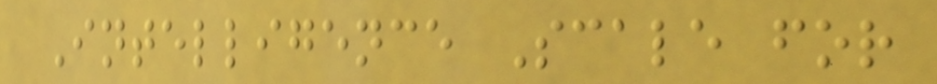Intelligence Scale for
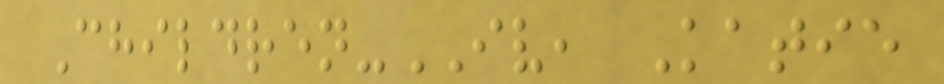Children-IV, Katie
